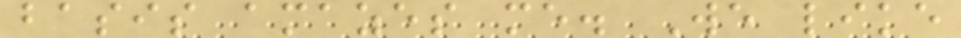basis amazes me. We like
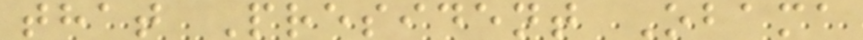that President Obama
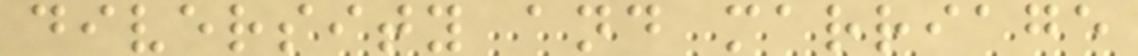diversity and marriage
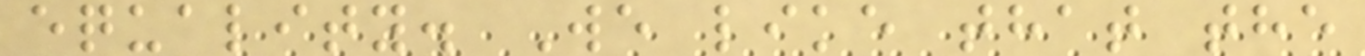equality. We like that the
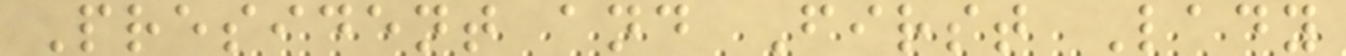President and First Lady
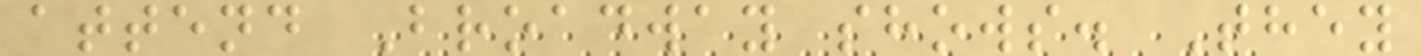attend Broadway shows. They
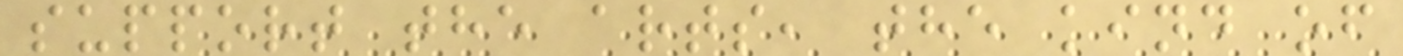support the arts, the kind of
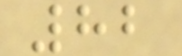82
